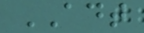ADT
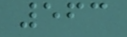563
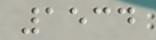1534
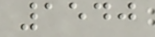1540
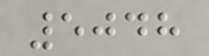5048
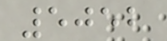5052
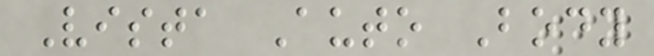Vista Auto Body
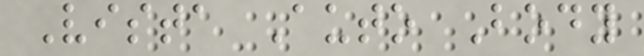Vista Auto Body
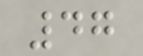47
